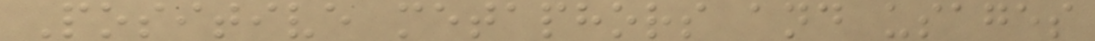Positive metaphors and usages
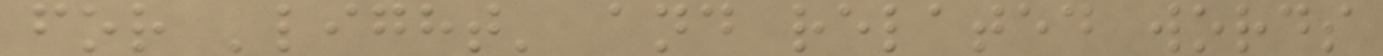for 'light' and related words
